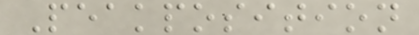Peakposition
